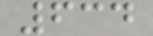634
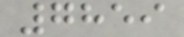7859
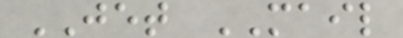JET MAIL
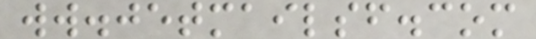ww.jetmailsf.com
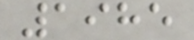1985
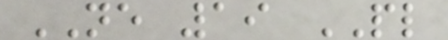NE 19 PL
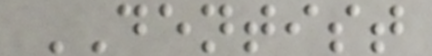DENTIST
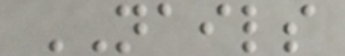NAILS
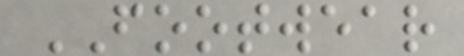FOOTWEAR
